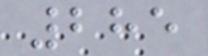285
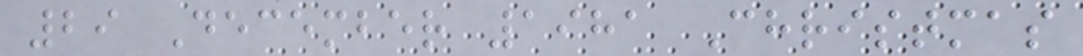29 December 1981 Christmas
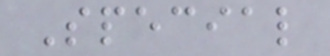Special
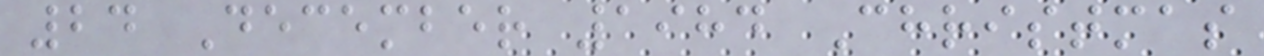24 December 1984 Christmas
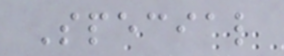Special
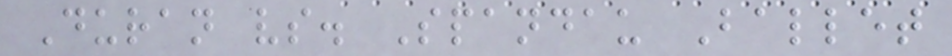Duran vs. Spandau Ballet
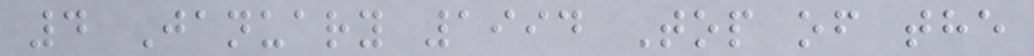4 January 1994 Top of the
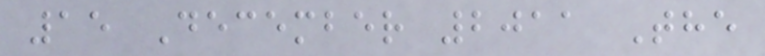15 December 2011 The
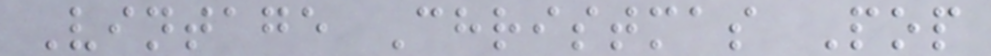Vintage Christmas Pop
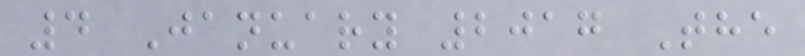4 January 2017 The
